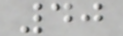40
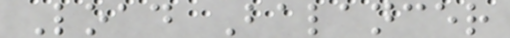Load Balancer
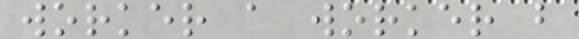worker a worker b
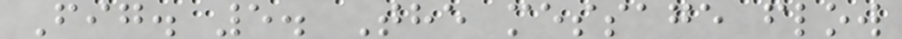Fig. 5. The message flow
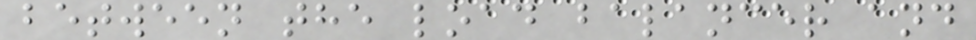between the load balancer and
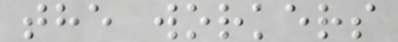the workers
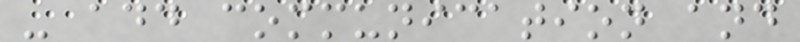- add communication and
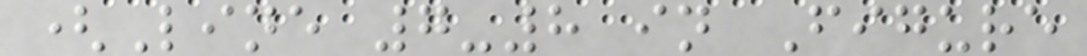(Line 7-8 in Figure
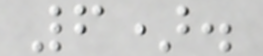6).
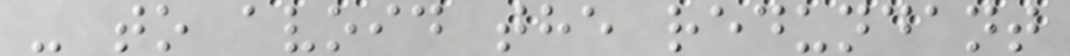- to avoid the redundant
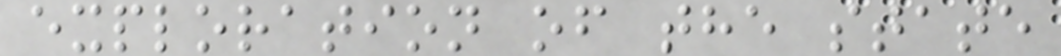exploration of the state
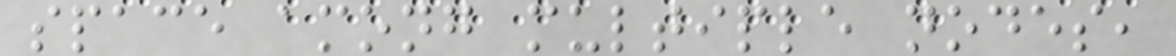space among multiple nodes,
